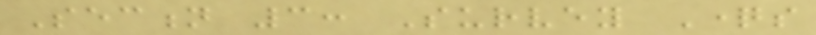Section 3: Survey Questions
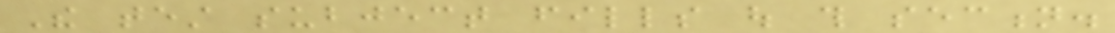The test subject fills out this section.
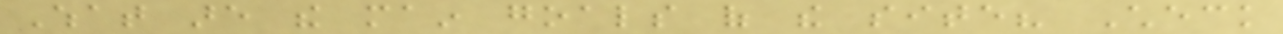What are the main goals of the site? Check
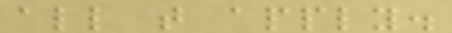all that apply.
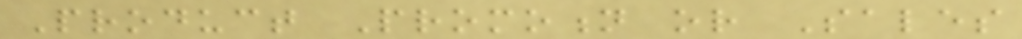Product Promotion or Sales
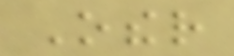Other
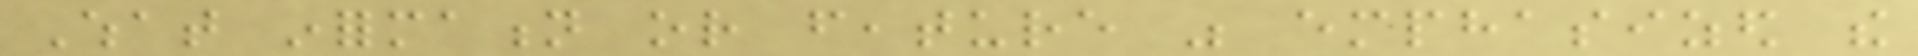What information or feature was emphasized the
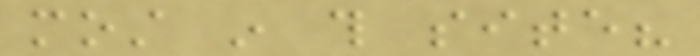most in this site?
